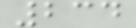234
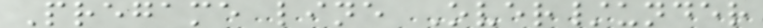Pregame line Over/under
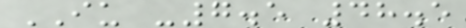IU -7.5 48.5
